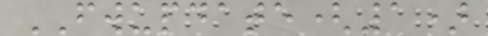FWUPDATE(1)
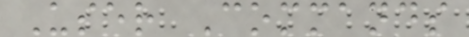User Commands
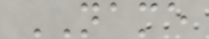NAME
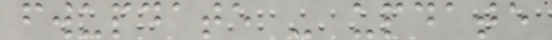fwupdate - update
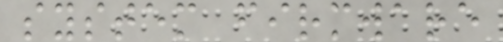system firmware
